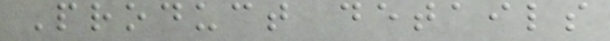Product details
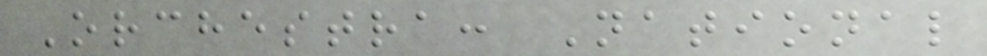Orchestra: National
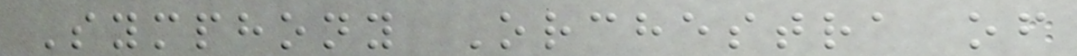Symphony Orchestra of
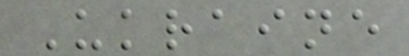Ukraine
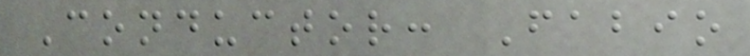Conductor: Fabio
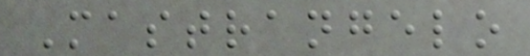Mastrangelo
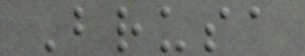Brusa
